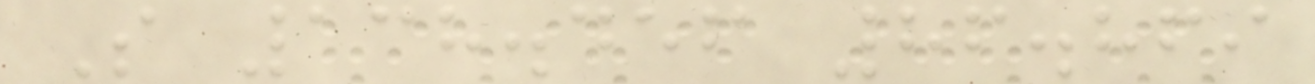S 138.456 86.869
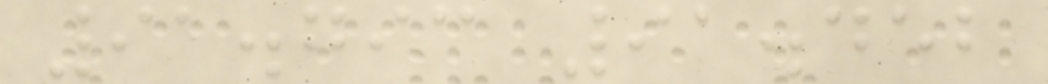91.793 91.452
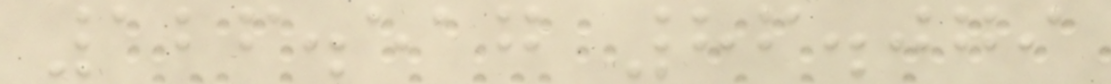126.517 86.079
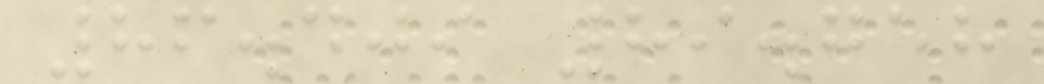86.409 89.758
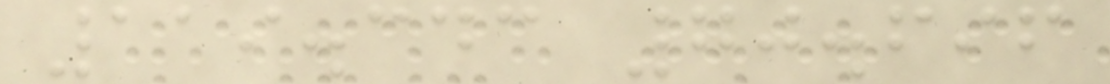119.343 70.696
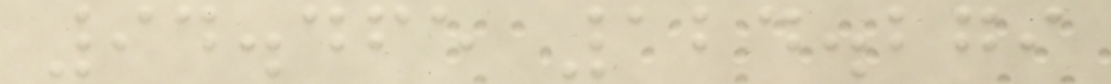94.465 124.279
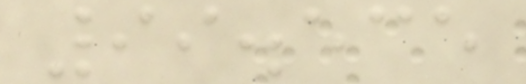99.535
